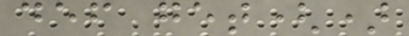def get()
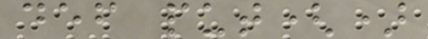def put()
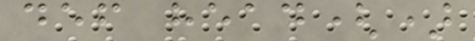def head()
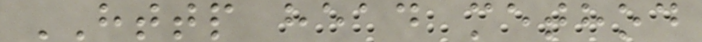HTTP head method
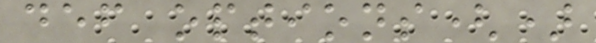def options()
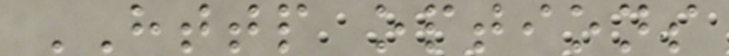HTTP options
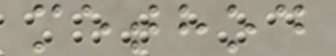method
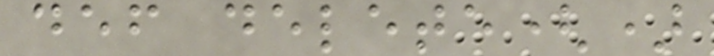def delete()
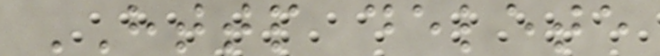HTTP delete
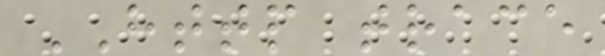HTTP trace
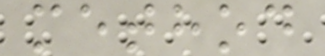method
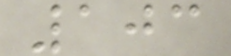103
